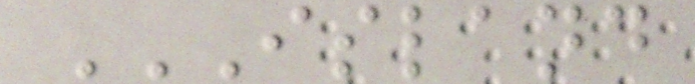ISLAND
